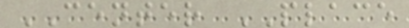CENTER PLACE
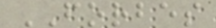FORBES
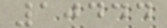10444
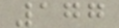177
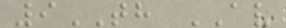9TH AV
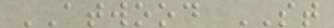ATWOOD ST
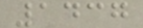1437
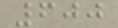600
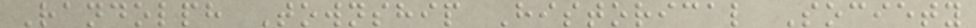Randolph Township Historical Society
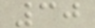30
